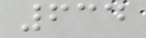634
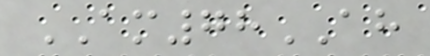AM78AH
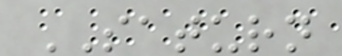SATURN
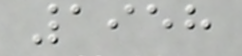1958
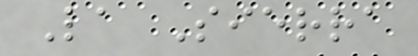La Sierra
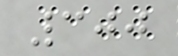300
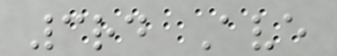3rd Ave
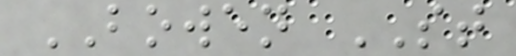BOWEN ST
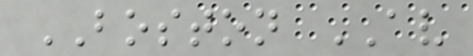BOSTON AV
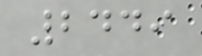2449
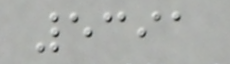5391
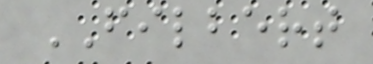FILBERT
